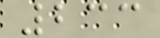233
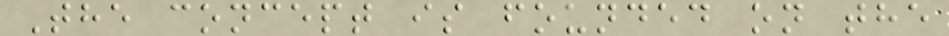The concept is founded on the
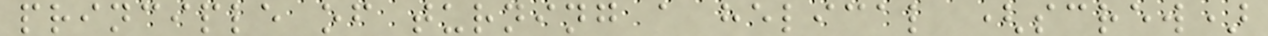principle of turning a helical (screw)
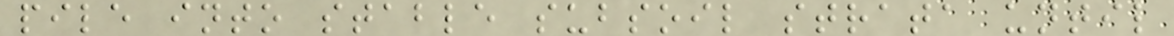pile into stable subsoil strata until
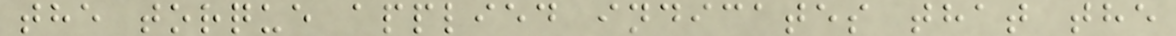the torque applied indicates that the
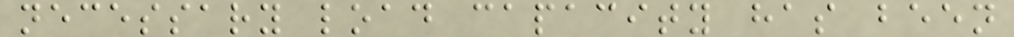necessary load capacity has been
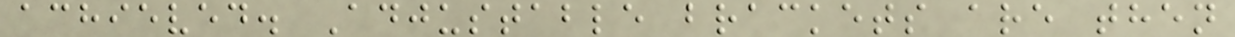achieved. Adjustable brackets are then
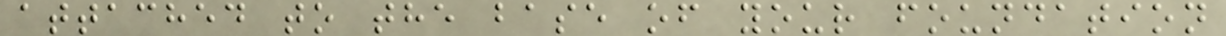attached to the base of your foundation
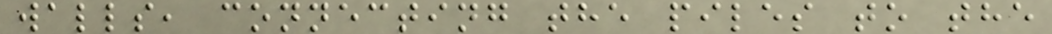walls, connecting the piles to the
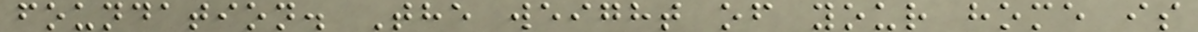foundation. The weight of your home is
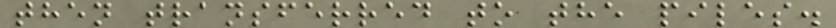then transferred to the piles.
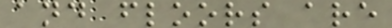and floors are
